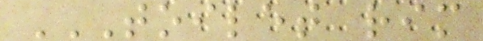TOILET RIM
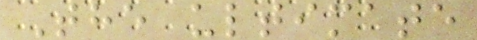The ultimate
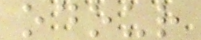odour
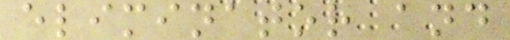eliminator and
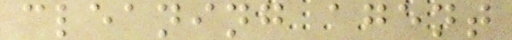cleaning agent
